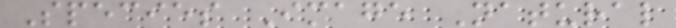Species Image Natural
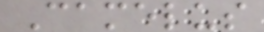Camelus
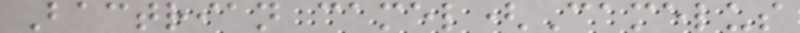Bactrian camel(Camelus
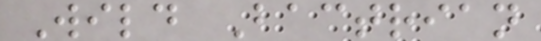Wild Bactrian
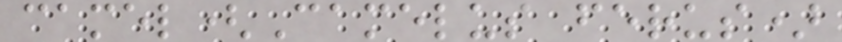camel(Camelus ferus)
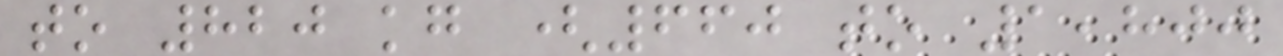to 820 kg (660 to 1,800
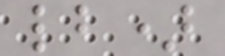lb)
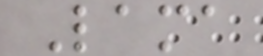Lama
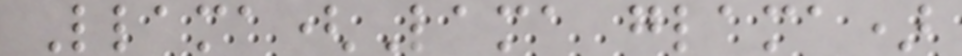Llama(Lama glama)
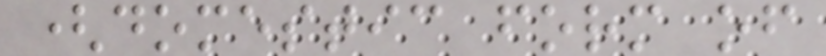(domestic form of
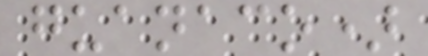guanaco)
